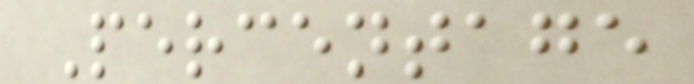Percentage
